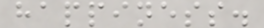happiness.
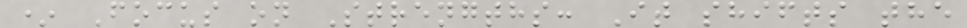* Focus on Strengths: It shifts the
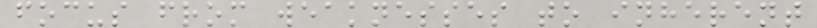focus from weaknesses to inherent
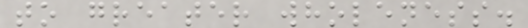to greater wholeness.
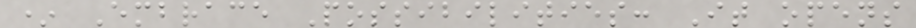* Embrace Possibilities: It opens
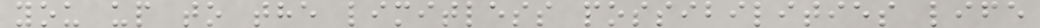you up to the limitless possibilities life
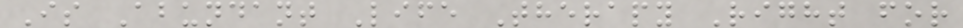Is Abundant Life Therapy Right for
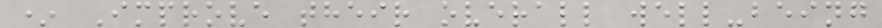* Improve their overall well-being
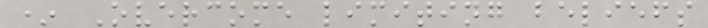* Overcome limiting beliefs
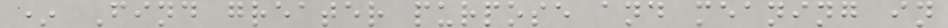* Find greater purpose and meaning in
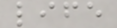life
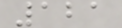121
